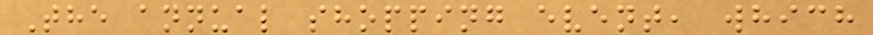The annual shopping event, which
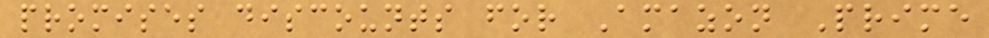promises discounts for Amazon Prime
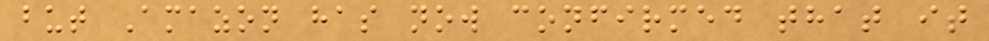but Amazon has now confirmed that it
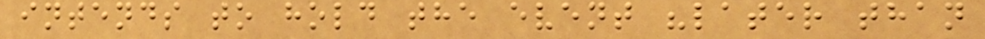intends to hold the event "later than
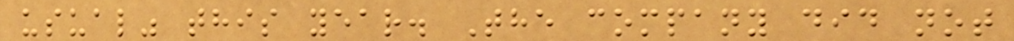usual" this year. The company did not
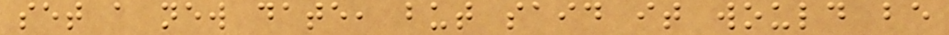set a new date, but said it would be
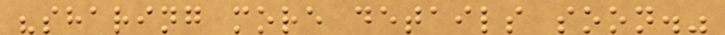"sharing more details soon."
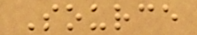Source
